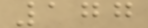177
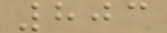803
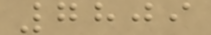7809
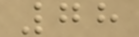78
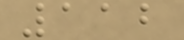112
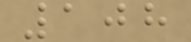108
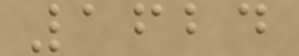1624
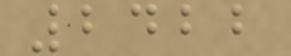2422
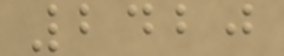2420
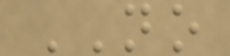NO
